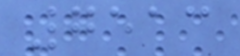7513
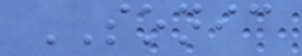SONIC
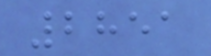2851
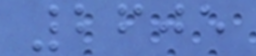2605
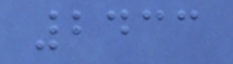2433
